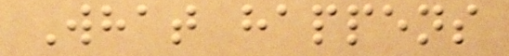What happens
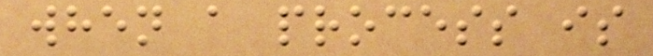when a process is
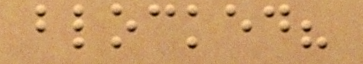blocked?
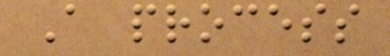A process
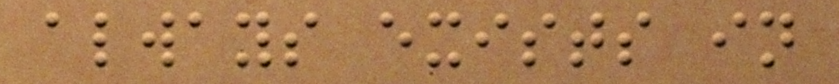always exists in
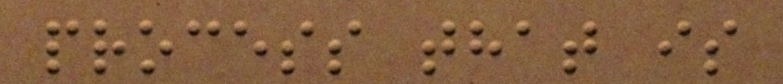process that is
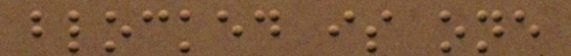blocked is one
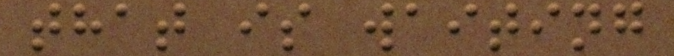that is waiting
